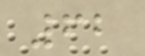62
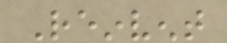Reinvent
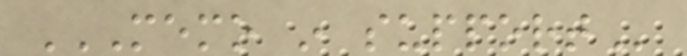MEMO IN SUPPORT
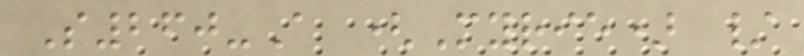S260-A (Myrie) /
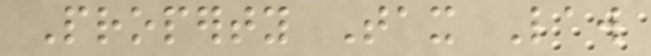Property Tax Law
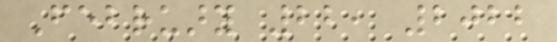February 22, 2022
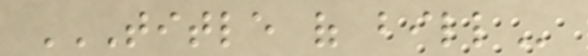TITLE OF BILL
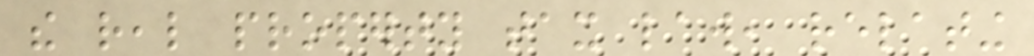the real property tax law, relating
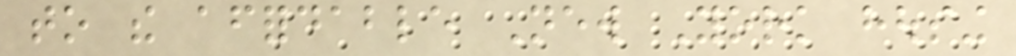to the affordable New York housing
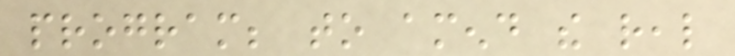program; to amend the real
